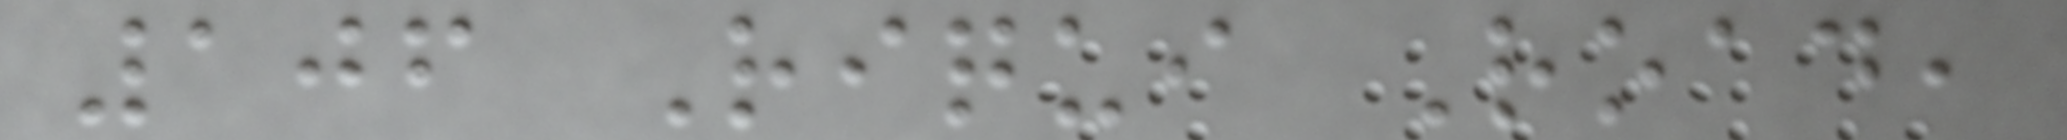106 Riqui Road,
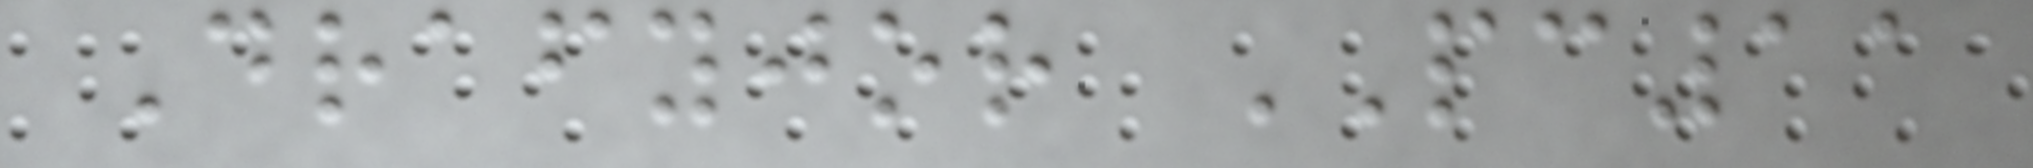Drafyjor PC11
